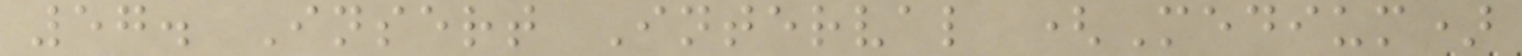57. Insert Interval (Medium)
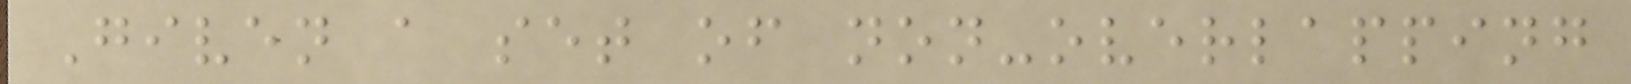Given a set of non-overlapping
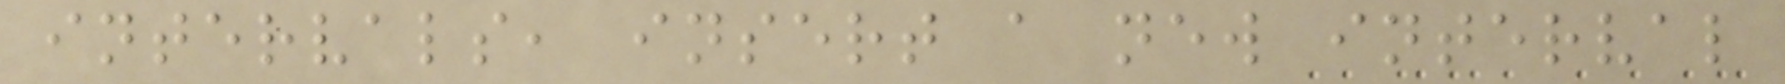intervals, insert a new interval
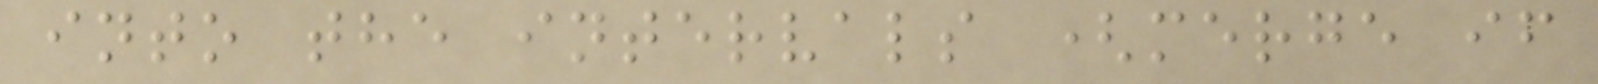into the intervals (merge if
